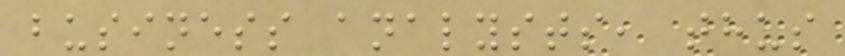business analysts, thus
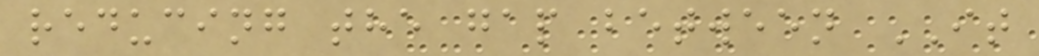reducing the gap between IT
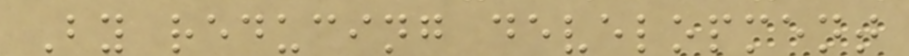By reducing development
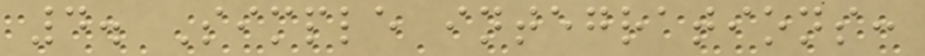4. Simple integrations:
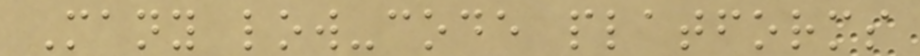Many low-code platforms
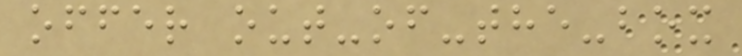offer out-of-the-box
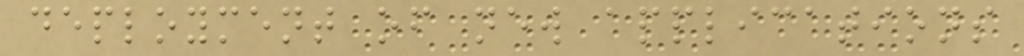deployment of new applications
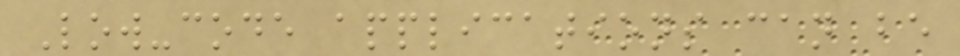Low-code applications can be
